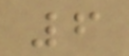6
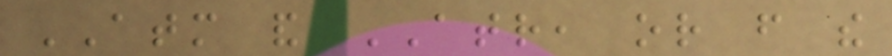ATM and ATR, or from the
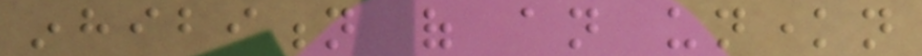inhibition of an unknown
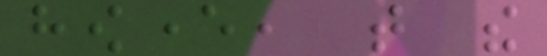however, that the
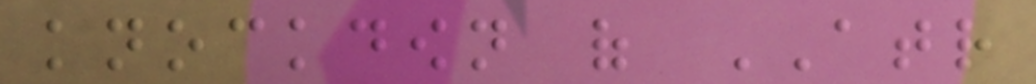knockdown of ATR
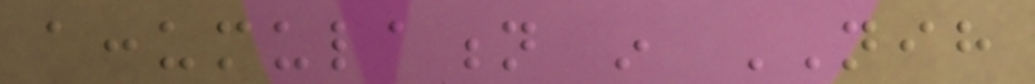accumulation in NIH
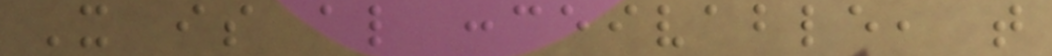It is also conceivable, that
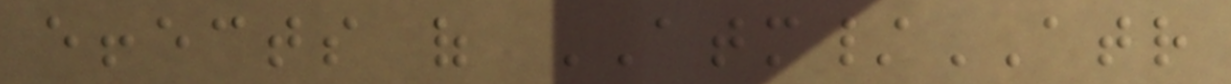effects of ATM/ATR
